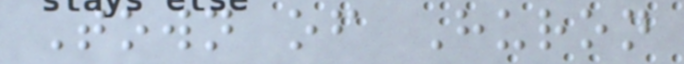Town of Huron
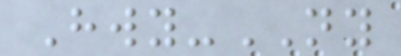Hwy-NY
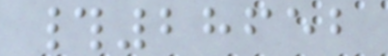#28652
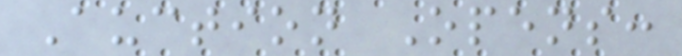Auction Opens:
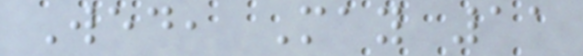Wed, May 11
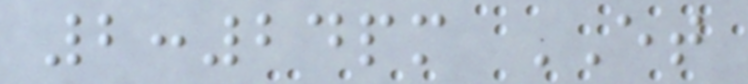2:24pm ET
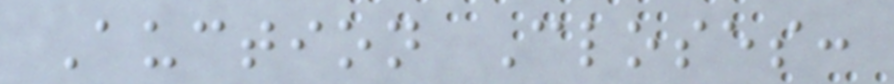Auction Closes:
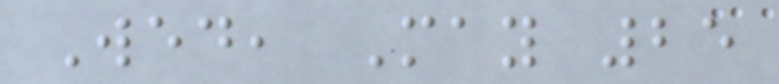Wed, May 25
